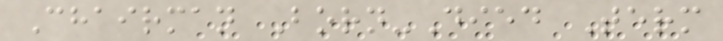Chairman Born-Died Term
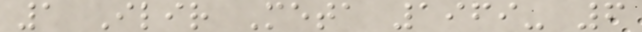1 Ilir Meta 1969- 6
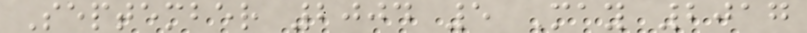September 2004 5 May 2017
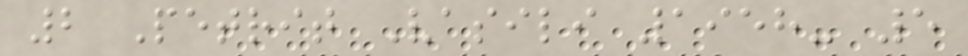2 Petrit Vasili 1958- 5
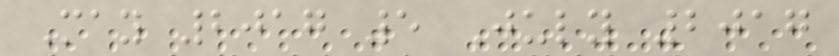May 2017 5 July 2017
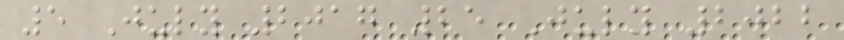5 July 2017 25 July 2022
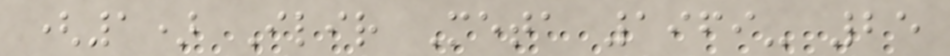(1) Ilir Meta 1969- 25
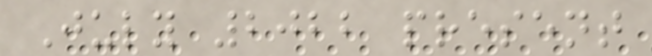July 2022 present
